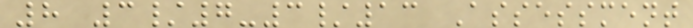8 3/7-3/13 Assessment
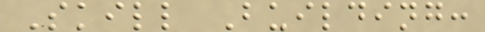Skill Building:
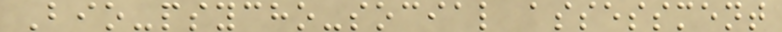Bio-psycho-social assessment
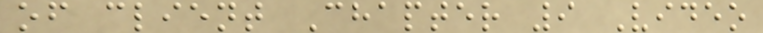of client Chapter 9 Video
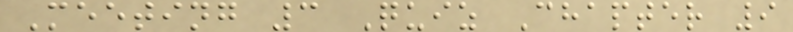Meeting 3 Quiz Chapter 9
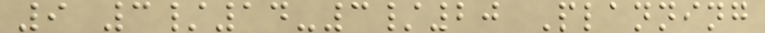9 3/14-3/20 Planning
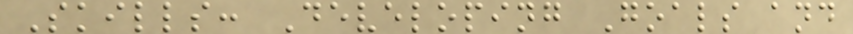Skills: Developing Goals and
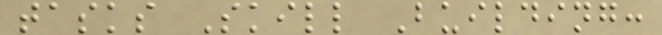tasks Skill Building:
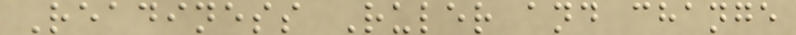Readiness Ruler and change
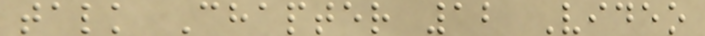talk Chapter 12 Video
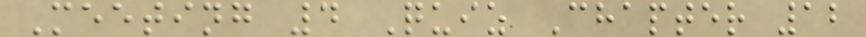Meeting 4 Quiz Chapter 12
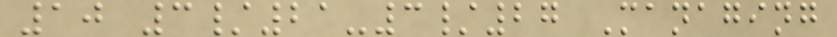10 3/21-3/27 Managing
